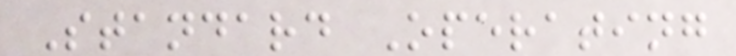Standard Operating
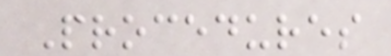Procedures
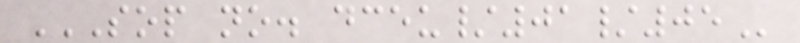SOP NO. DCEU/01/05
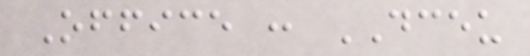Office : DCEU
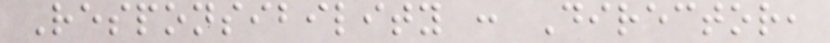Responsibility : Director,
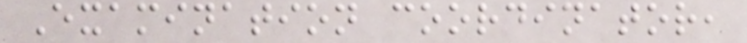Examination coordinator,
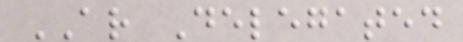AR Delegated
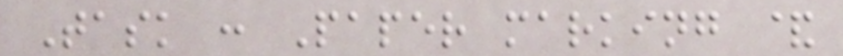Task : Paper marking &
